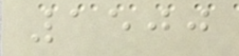1500
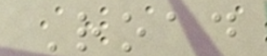Road
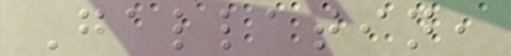Gallatin,
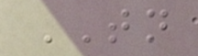TN
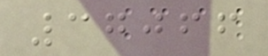37066
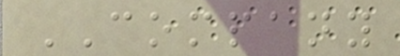COMPANY
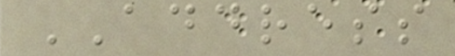ADDRESS
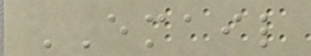EMAIL
